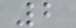2
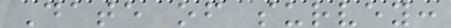Date of survey:
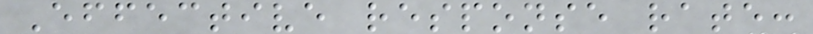Effective response rate:
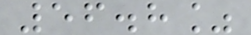56.8%
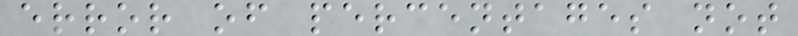error of percentages not
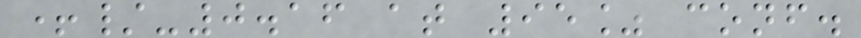+/-0.16 at 95% conf.
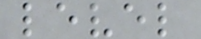level
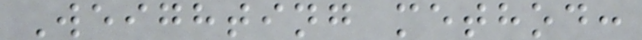Weighting method:
